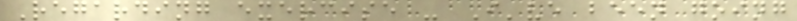Regarding exercise - I've been going
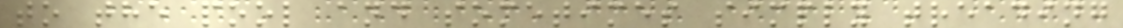to the pool and sometimes simply treading
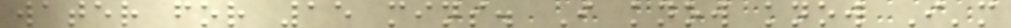water for 15 mins. I know know I'm
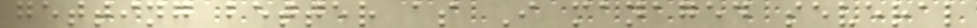getting better as I managed several
